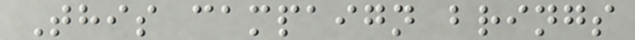This campaign brings
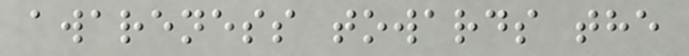awareness towards the
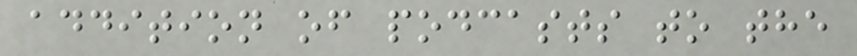addition of podcasts to the
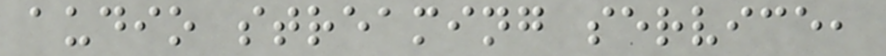audio streaming service,
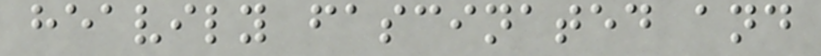heavily fascinated and
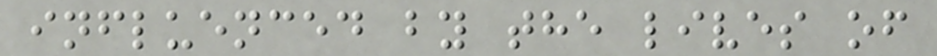influenced by the lives of
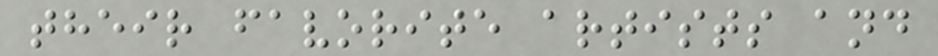their favorite artists and
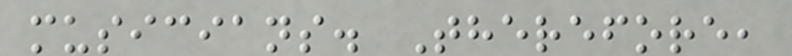musicians. Therefore,
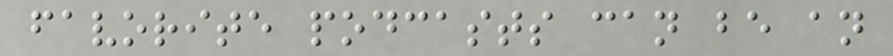favorite podcasts can be an
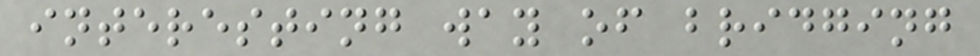interesting way of bridging
